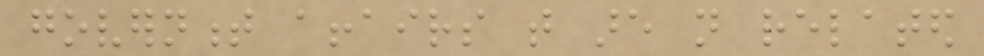government affairs that are not related
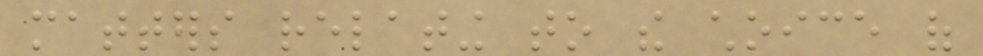matters relating to the choice of
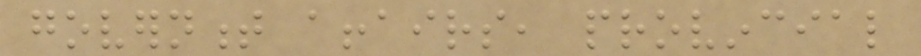government affairs, provincial
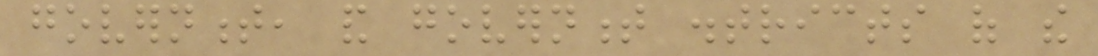government, and government districts of the
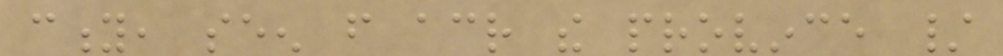city, seen from across the province /
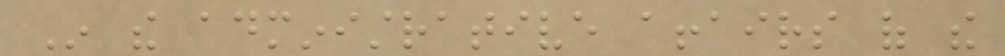In the administrative affairs of the
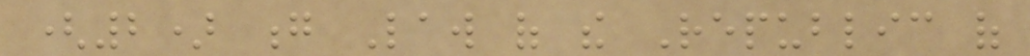(2) g Law of the Republic of
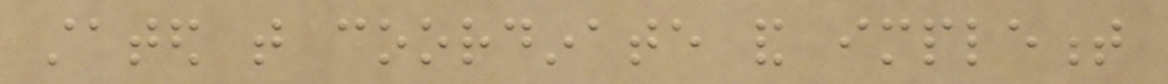stated that coordinate and implement
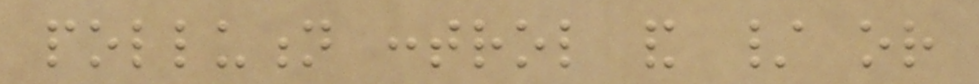pollution control and / or
